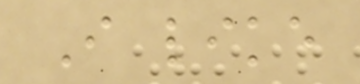I like
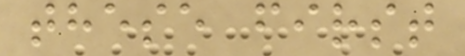these first
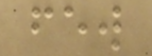few
